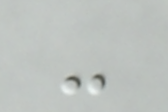-
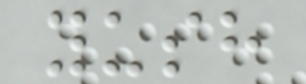yush
